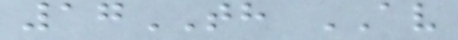17TH AV
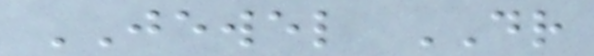JEWEL DR
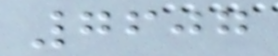7607
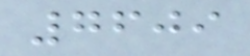7609
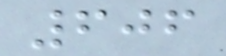606
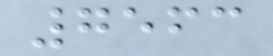7563
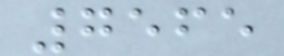7565
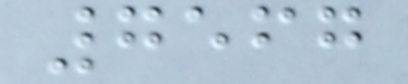7567
